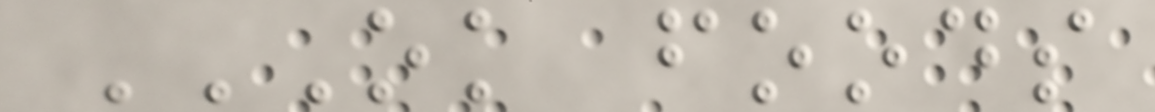OK FOODS
